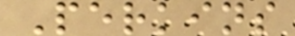Perkins
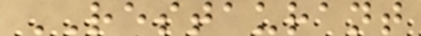RESTAURANT
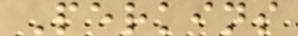Perkins
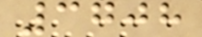3708
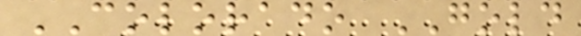COLORADO GOLD
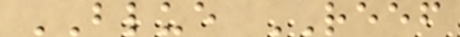BLUE REEF
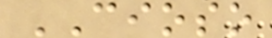CIOSO
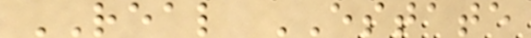REAL ESTATE
